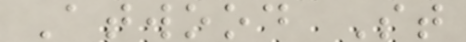Atwood St
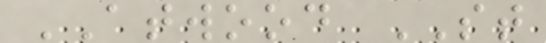ATWOOD ST
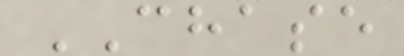CHASE
